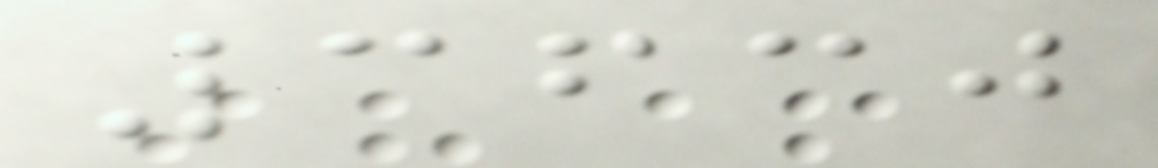3630
